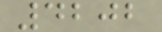4202
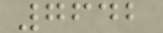7642
